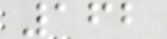162
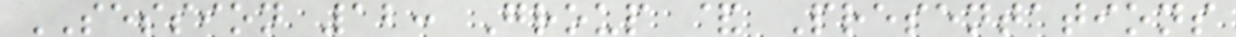SESSION 12: Group & Presentations
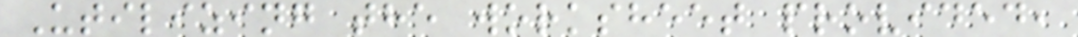Utilizing the worksheet provided,
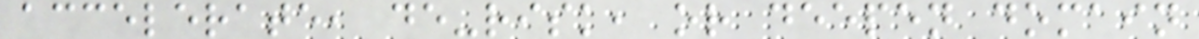accelerate, de-risk, or deepen domain
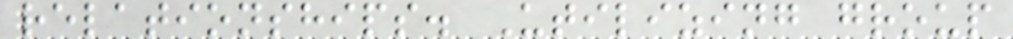relationships. Utilizing group
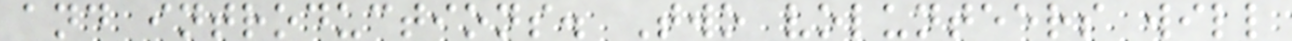and introductions. Two volunteers will
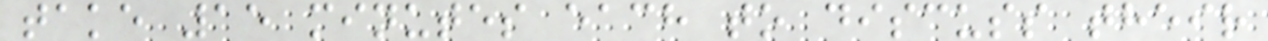take 15 minutes each to discuss their
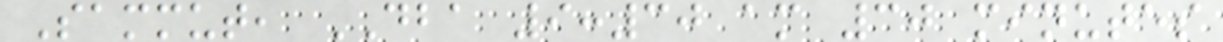Sammut, DBA 9:30 am 30 minutes
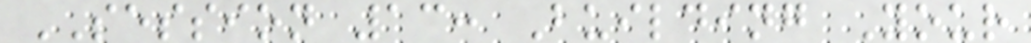SESSION 13: Building Your
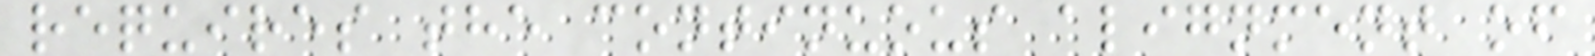requires the continuous alignment of
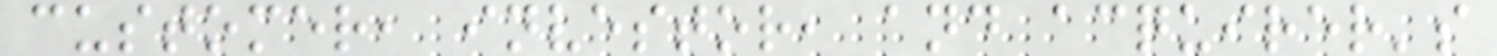customer, investor, and acquirer's
